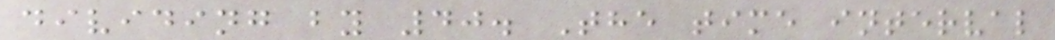dividing by 40. The time interval
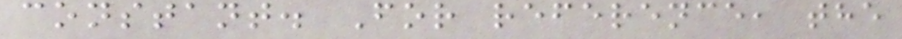constant. For reference, the
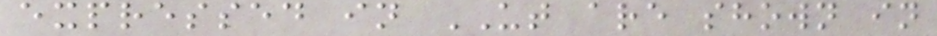expressed in UT are shown in
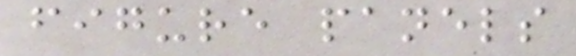figure panels
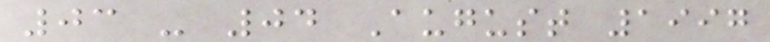03 - 04 August 1997
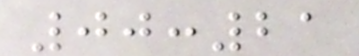00:21
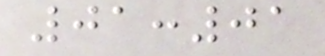01:01
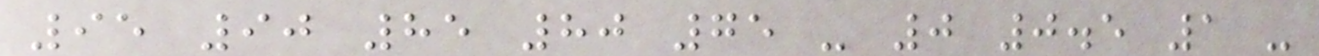95 90 85 80 75 - 0 0.5 1 -
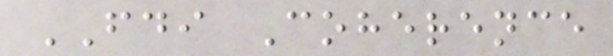FDI Coherence
